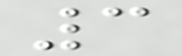3
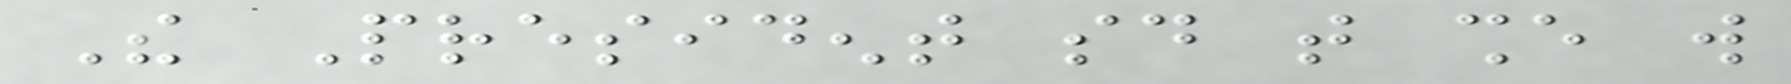The President said that she will
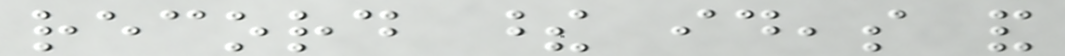record these ideas and
